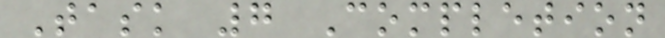Task 7 Completion
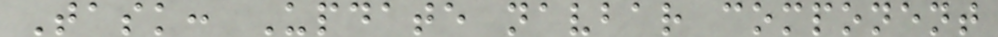Task: Update navbar component
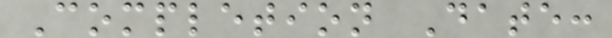Completion Date:
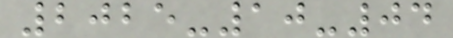2025-10-04
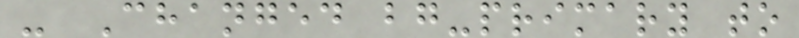- Changed bg-primary to
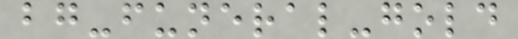bg-funeral-gold
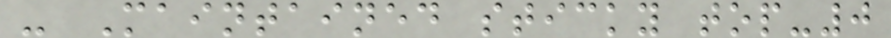- Maintained sticky top-0
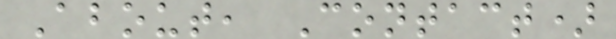About, Contact)
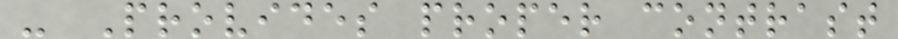- Provides proper contrast
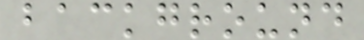background
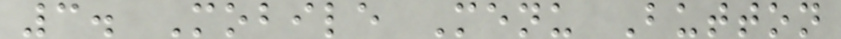3. Mobile Menu Button
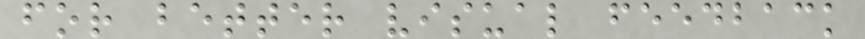for better visual feedback
